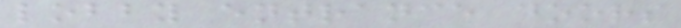lobby entrance doors
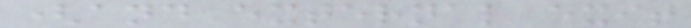(and external exit
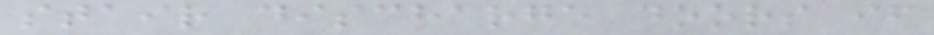stair discharge doors if
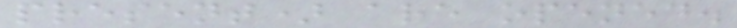present) are opened.
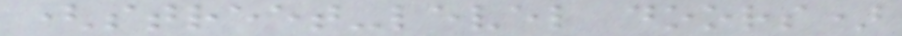(street-level doors)
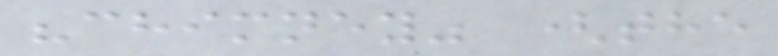"chimney" (the
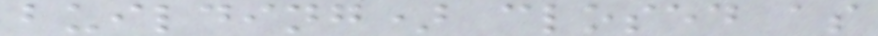building) closed as
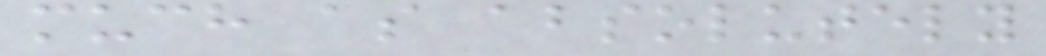much as absolutely
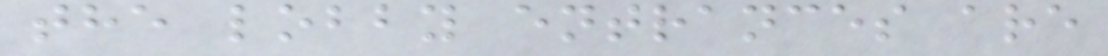the lobby entrances are
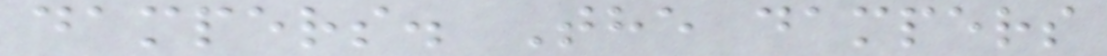dampers. The dampers
